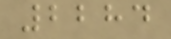2284
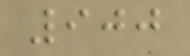900
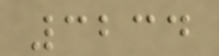3234
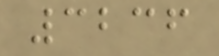3236
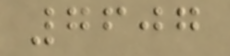7607
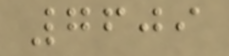7609
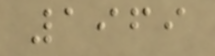1969
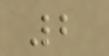2
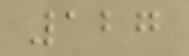127
